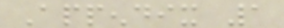Appendix 1
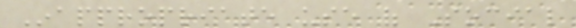Inappropriate use of Social
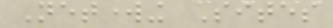Networking Sites
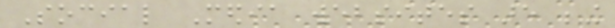Social Media websites are being
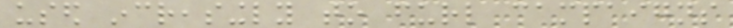used increasingly to furl campaigns
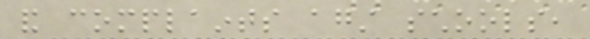and complaints against schools,
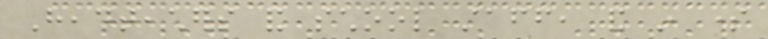Headteachers and school staff, and in some
